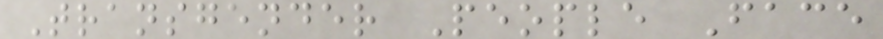Transgender People Face
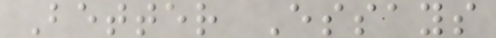Better Essays
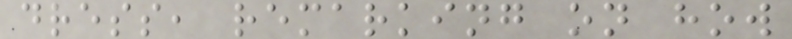dress, remarking on how
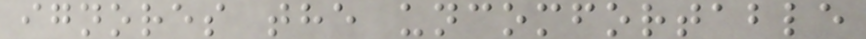ignores the uncomfortable
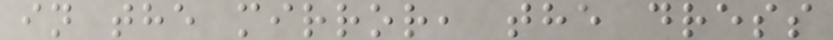in the mirror, the dress
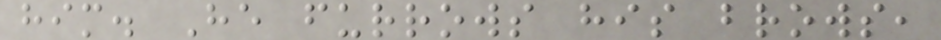him. He furrows his brows,
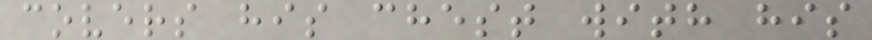covers his chest with his
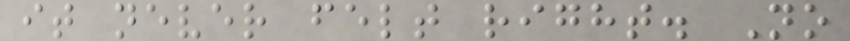it never felt right. No
